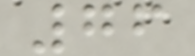76
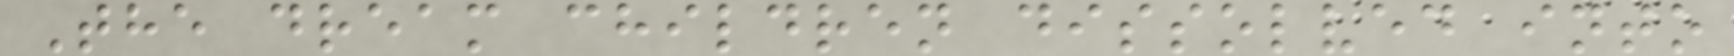The dream children dissolved into
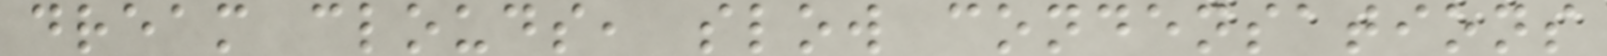dream clouds, slow condensations
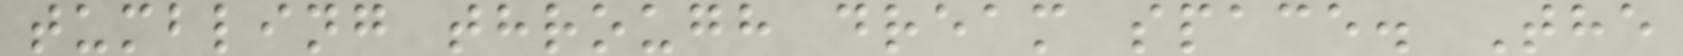tumbling through dream space. The
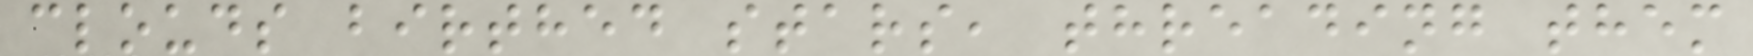clouds birthed stars, threading them
